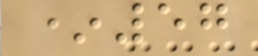*57
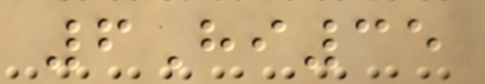6Hi35
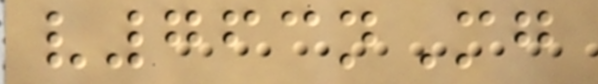v763nMg
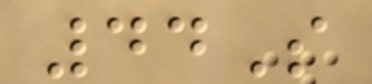44S
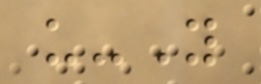u-Y
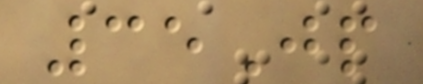35Jp
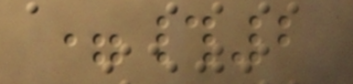=#2
